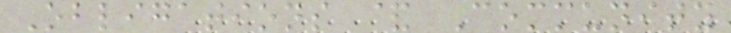Obligations & Community
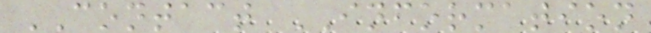CONTACT INFORMATION
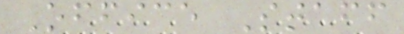Office Staff
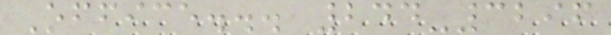Office... 244-3296
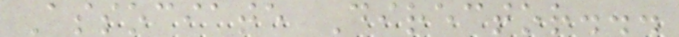Associate Director...
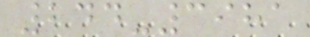244-3981
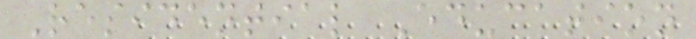Residential Education
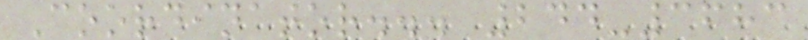Coordinator... 244-3683
